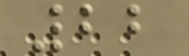22
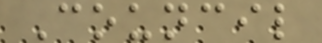Council
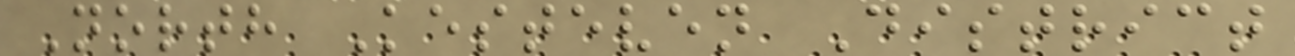North Kesteven District
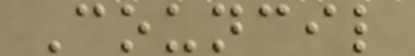Council
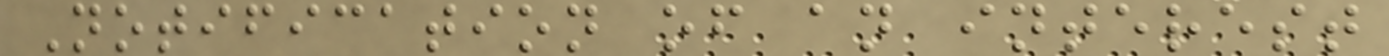Notification of an interest
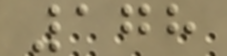178
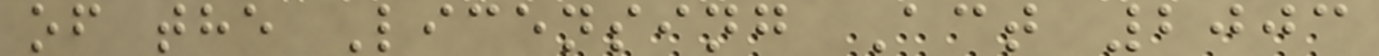of the Licensing Act 2003
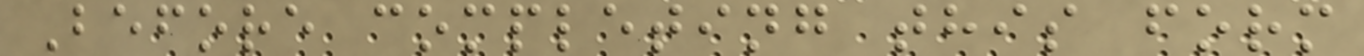Before completing this form
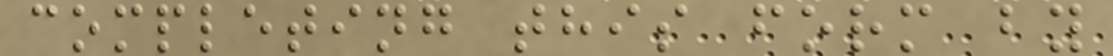completing this form by
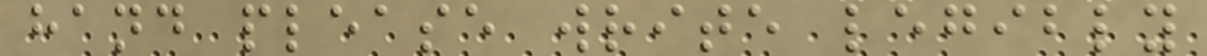hand please write legibly
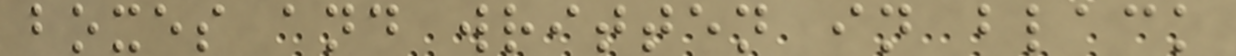boxes and written in black
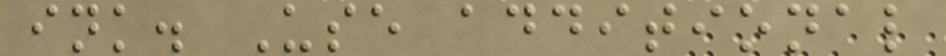ink. Use additional
